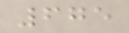675
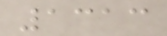1313
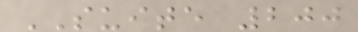SUITE 200
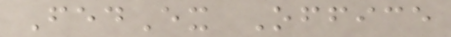FedEx Office
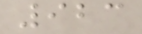923
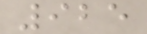925
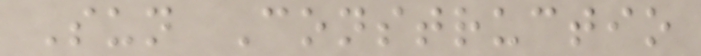Sun Constructio
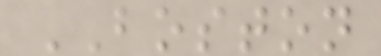BOSTON
